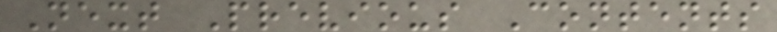Next Previous Contents
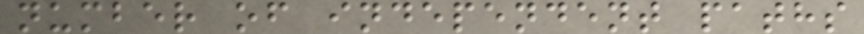number of independent paths
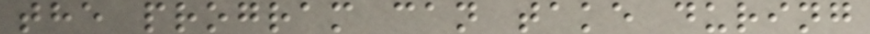the program can take during
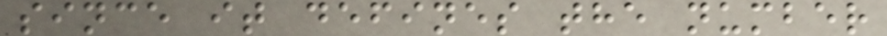since it defines the number
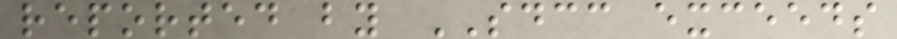reported by SDCC exceeds
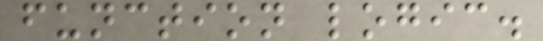function logic.
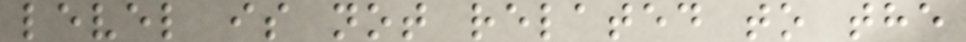level is not related to the
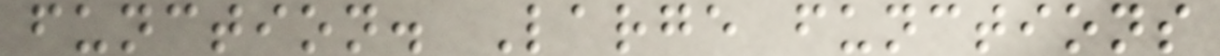function. Large functions
